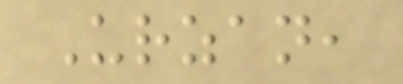Urzan,
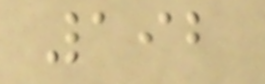192
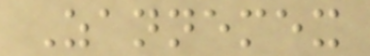Zannemex
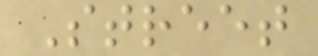Street
